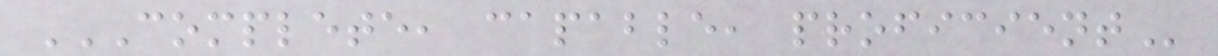COMPLETE, CAPABLE, PROFICIENT
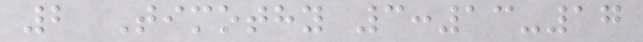2 Timothy 3:13-17
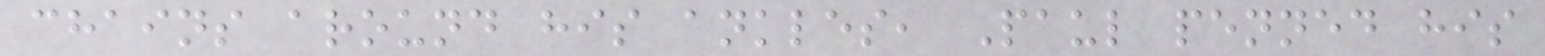chains around his ankles, Paul penned his
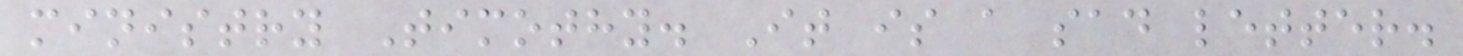ministry Timothy. It is a sad letter.
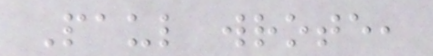Paul wrote,
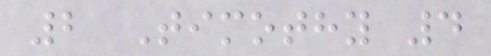2 Timothy 4
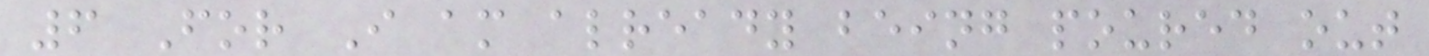6 For I am already being poured out
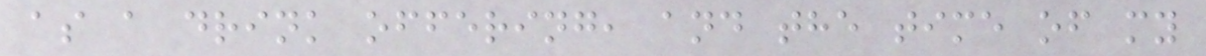as a drink offering, and the time of my
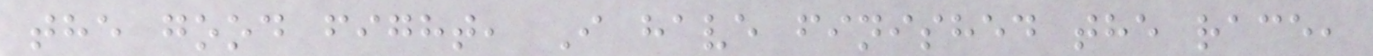the good fight, I have finished the race,
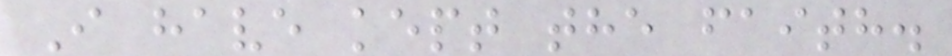I have kept the faith.
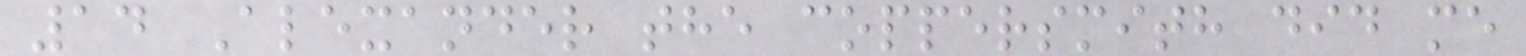14 Alexander the coppersmith did me
